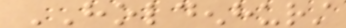HOLDENHURST
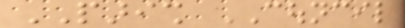PARISH COUNCIL
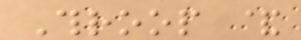Throop &
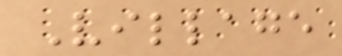Village
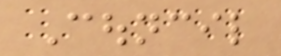Council
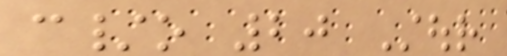c/o 20 Stour
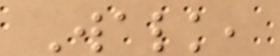Walk,
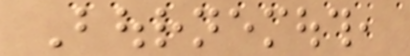Bournemouth,
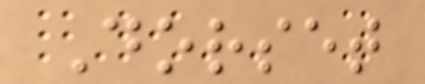Dorset
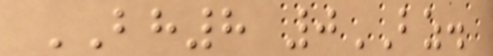BH8 0BZ.
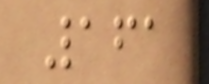161
